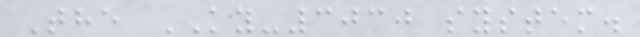The KY-3030 system.
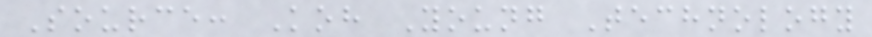Source: Koh Young Technology
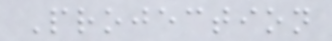Projection
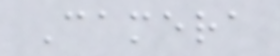Camera
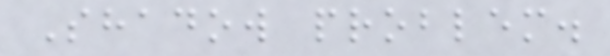Shadow problem.
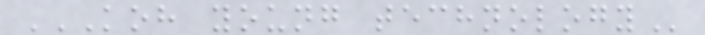KOH YOUNG TECHNOLOGY
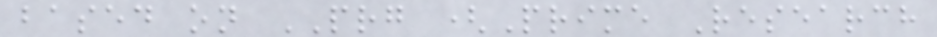based on PRG (Prime Research
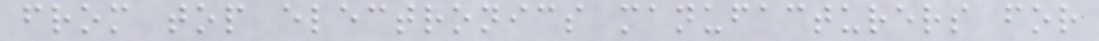from top electronics manufacturers for
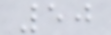50
